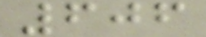606
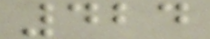424
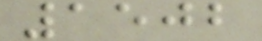1502
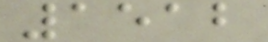1512
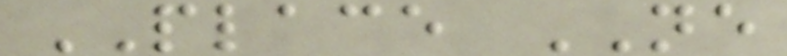PLACE NE
